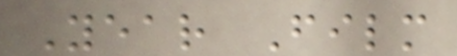Year Film
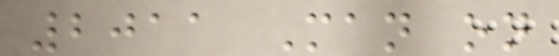2011 Man on
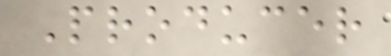Producer
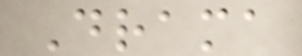Drama
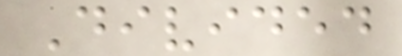Divided
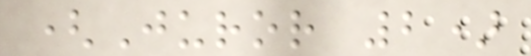(Juror 2)
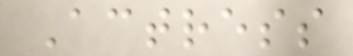Actress
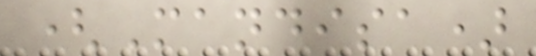(Mandisa)
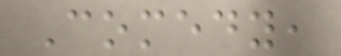Comedy,
